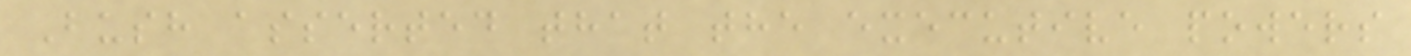Bush asserted that the executive powers
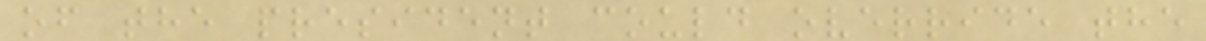of the president could override the
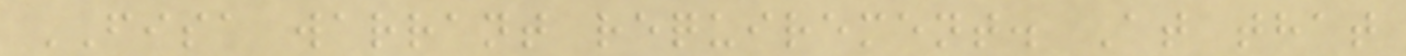FISA warrant requirement. At that
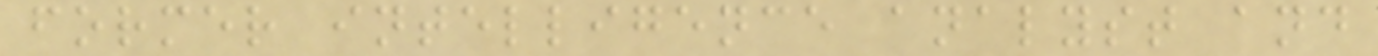former intelligence analyst and
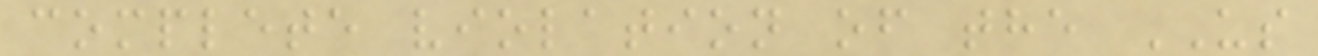complete violation of the US
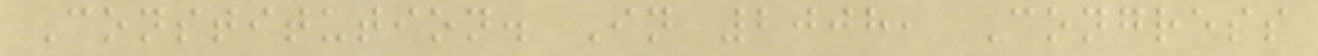Constitution. In 2008, Congress
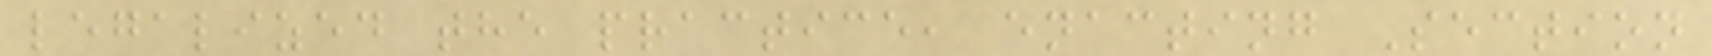legalized the practice, enacting Section
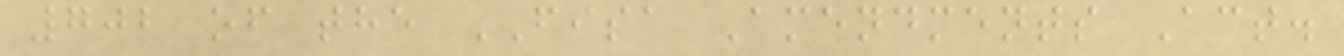702 of the FISA Amendments Act.
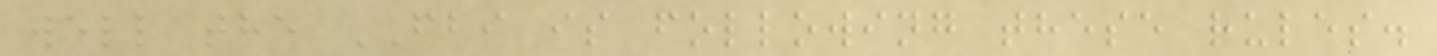well the FBI is following these rules.
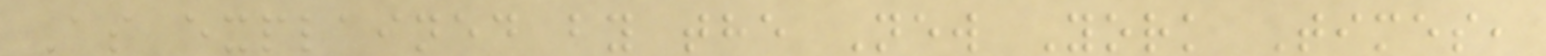As explained by the New York Times,
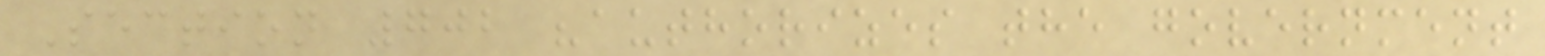Section 702 "authorizes the government
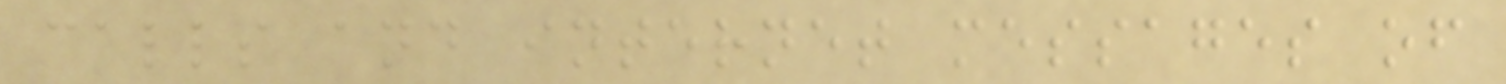calls and internet messages of
